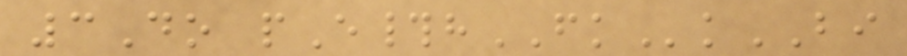3Do pE#hFKkBI
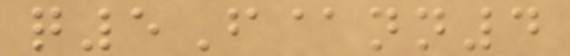q5F@nn4
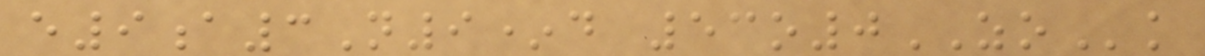e9a3N9*d 53o0ZOk
